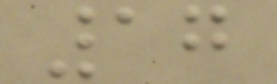17
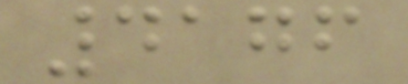4176
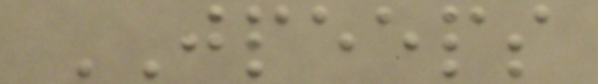JPEEPS
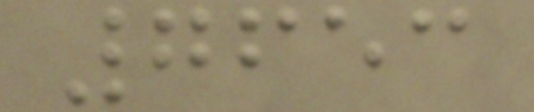7653
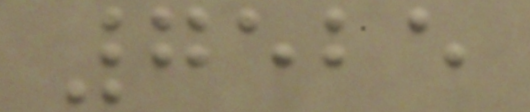7525
